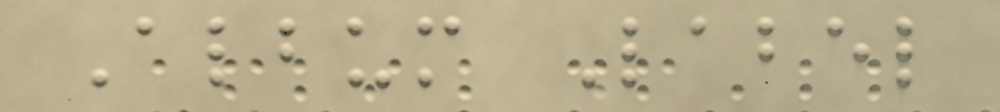Album Label
